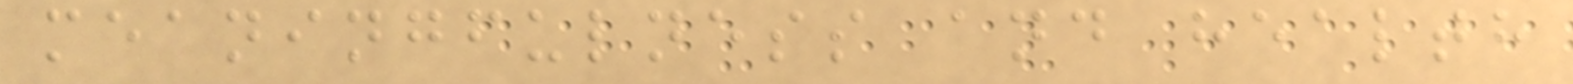meaningfulness and health
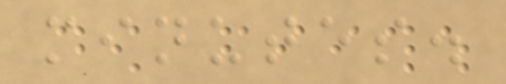minutes.
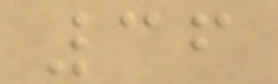36
